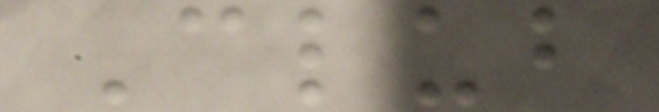Club
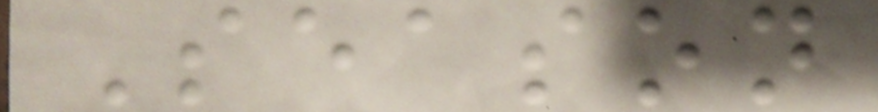Season
